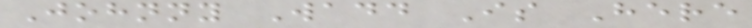Johnny Wadd Is Here
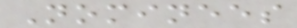Nominees
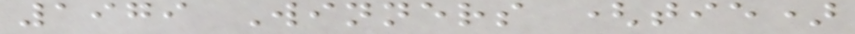1979 Winners (tie)
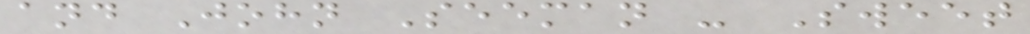and John Seeman - Sweet
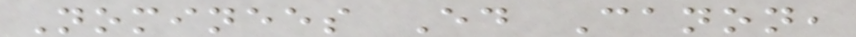Nominees Ed Canon,
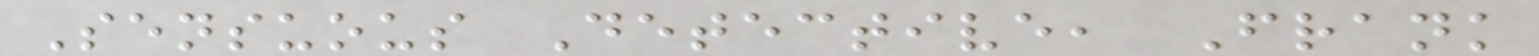Sensuous Detective, Frank
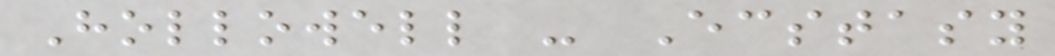Hollowell - Ecstasy
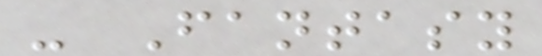- Fantasy
